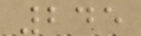245
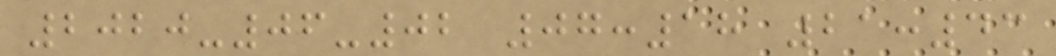2020-06-02 07:18 21:43
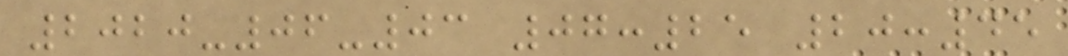2020-06-03 07:25 20:45
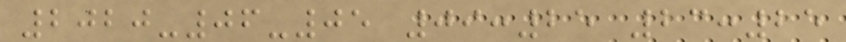2020-06-05 09:25 23:25
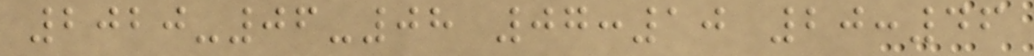2020-06-08 07:10 20:46
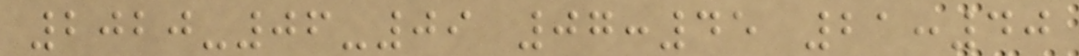2020-06-09 07:45 21:40
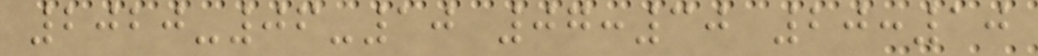2020-06-10 07:30 20:10
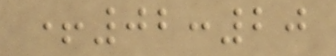+02:20
